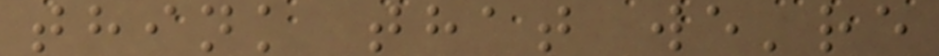think that we're
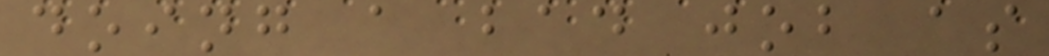doing a bad job as
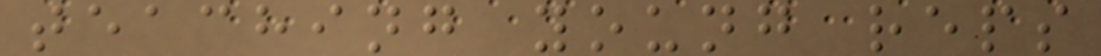teaching young reps
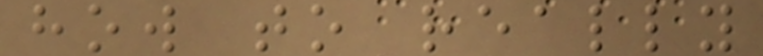how to really
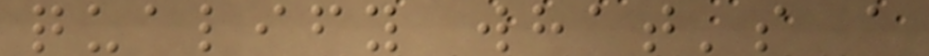qualify what's a
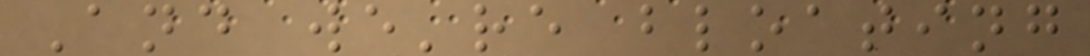And we're bloating
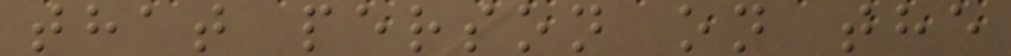that person on the
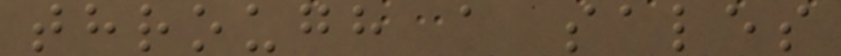through a sales
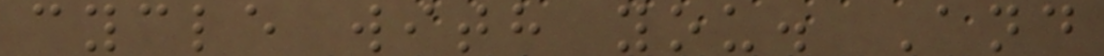cycle with you. And
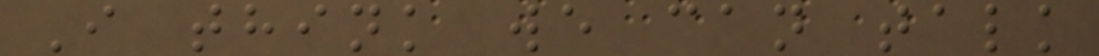I think we can talk
